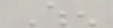When
